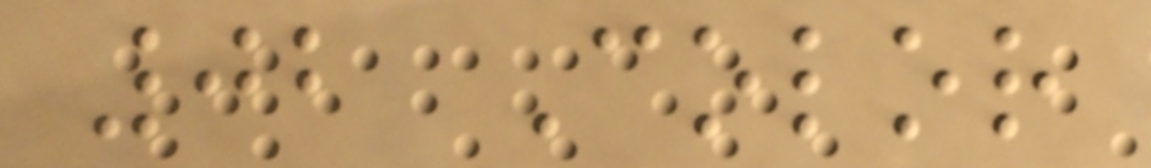02 Color
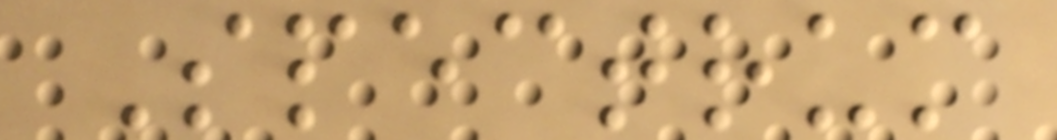Spectrum
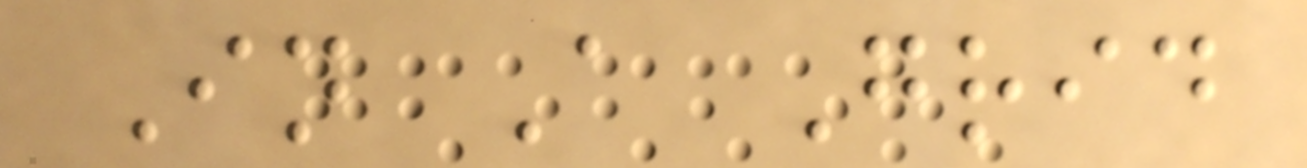In A Grid
